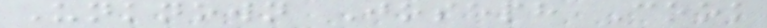Unknown Joseph Cook
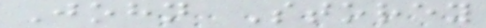John Storey
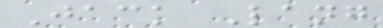Jack Lang
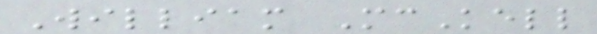William McKell
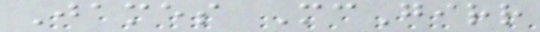James McGirr
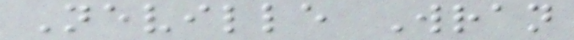Neville Wran
